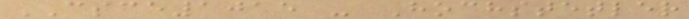CSCE1015 - Hochstetler
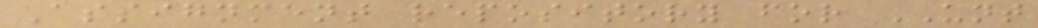Assignment repository for UNT
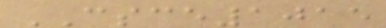CSCE1015
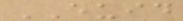EUID
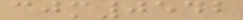cjm0542
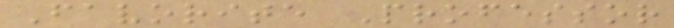Favorite Professor
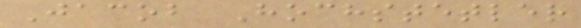Jacob Hochstetler
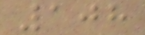108
